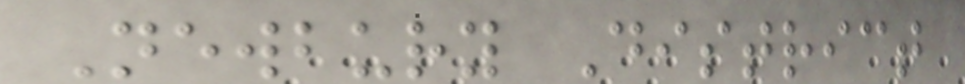Newbury District
